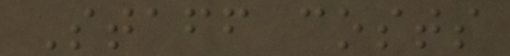Staff costs
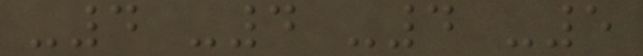-4 -4 -4 -5
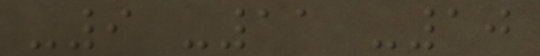-9 -11 -10
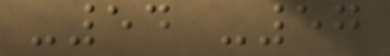-54 -57
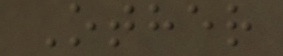Other
